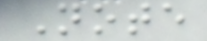Note
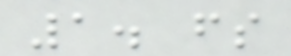1. fs
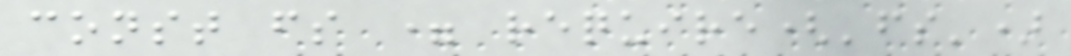const fs = require('fs')
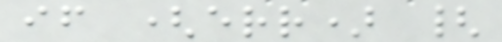if (err) {
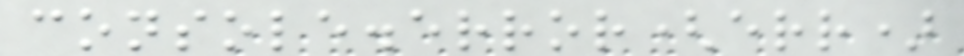console.error(err)
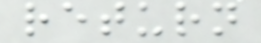return
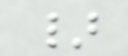}
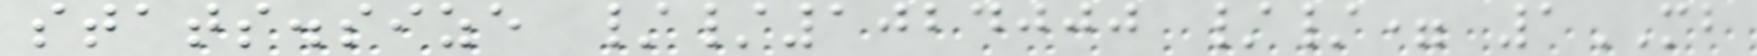stats.size //1024000 //= 1MB
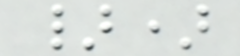})
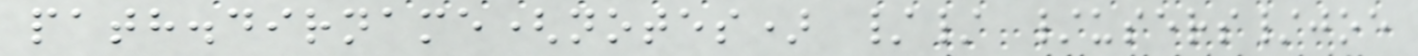path.dirname(notes) // /users/joe
